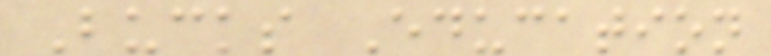Bucks Education
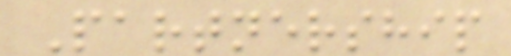Partnership
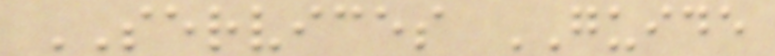SERVICES GUIDE
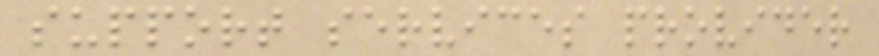support services provider
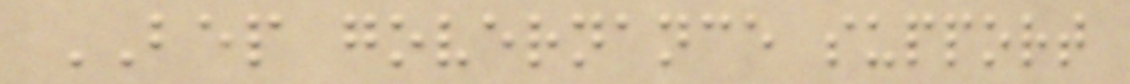BEP governance support
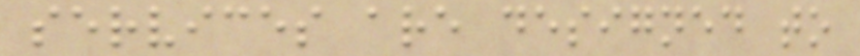services are designed to
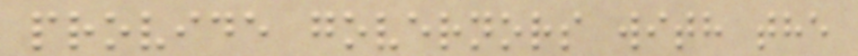provide governors with the
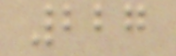227
